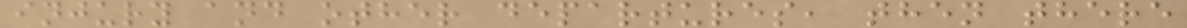injury and other departures, then there
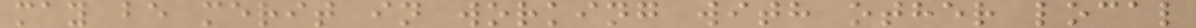may be merit in working with other local
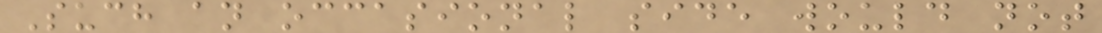Such an occasional side would not
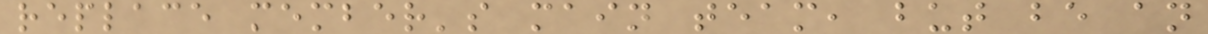replace member's main team, but be an
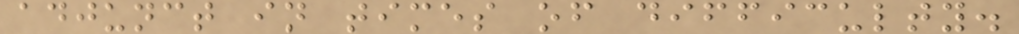adjunct in times of difficulty.
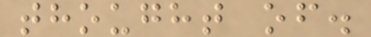thought of.
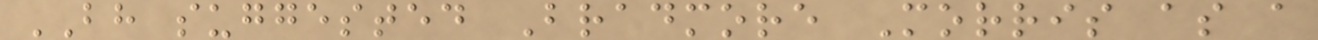BH suggested Bradmore Morris as a
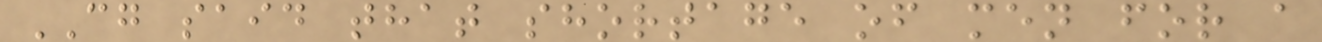CG said that shortage of men for a
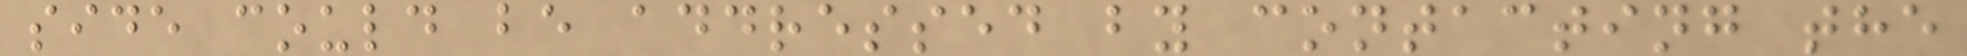side could be addressed by contacting the
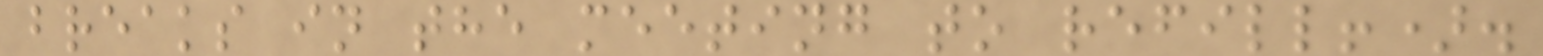breaks in the meeting to refill!).
